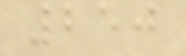250
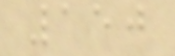150
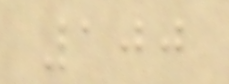100
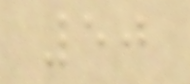50
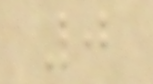0
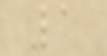1
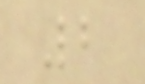2
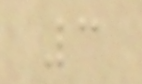3
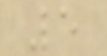5
